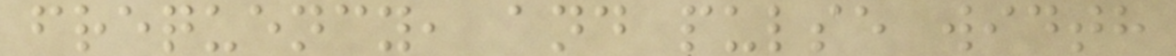frequency, and pulse width
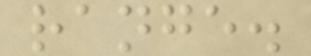range.
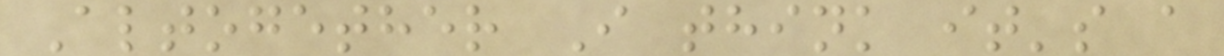Altogether I think it's a
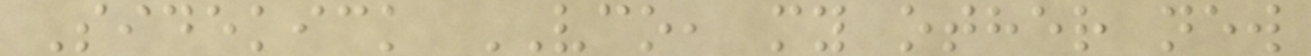Sidekick VCO, my other new
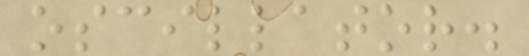oscillator.
